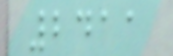2411
